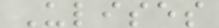Ulises
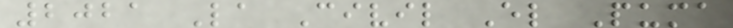2021 La Civil El Puma
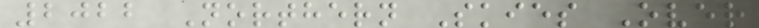2022 Northern Skies Over
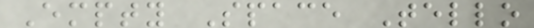Empty Space Tello
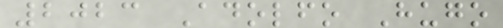2023 Adolfo Hugo
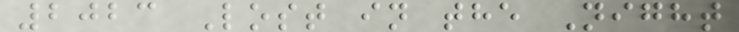2023 Lost in the Night
